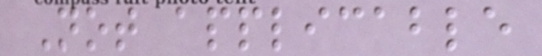Not applicable
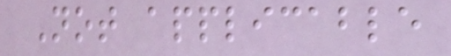Not applicable
